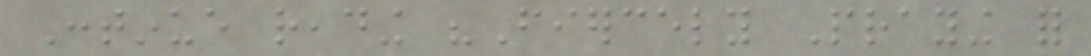Continue reading "Fiercely Praying for
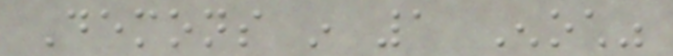Demons in 1 Enoch"
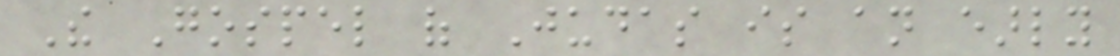The Gospel of Judas is an early
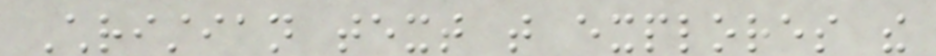Christian text that explores the
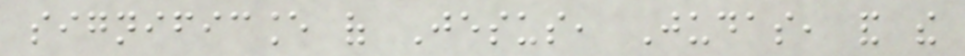significance of Jesus, Judas, and the
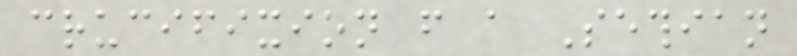crucifixion from a Sethian
